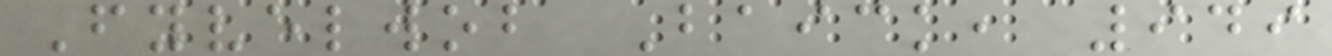Fyvelwob Baick, 949
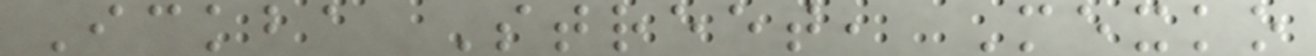Ickba Street, Mexko
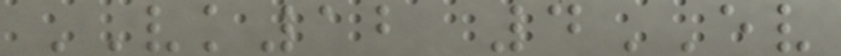VK12 4EV
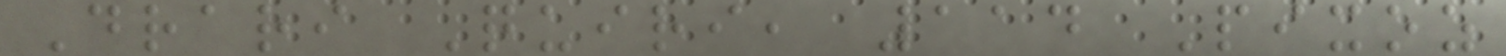Drari Quiri, 114 Pixoz
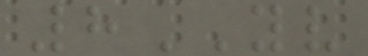8YV
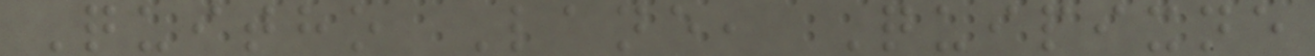Quitho Lane, Quipixne
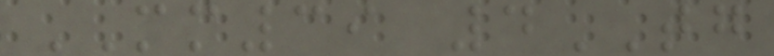MM39 4TG
